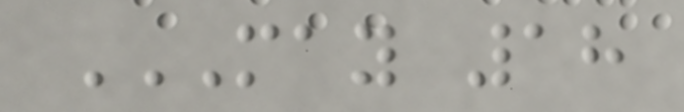MAY 18
